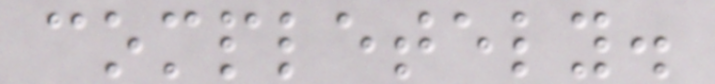completely.
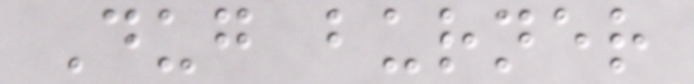Dug burner
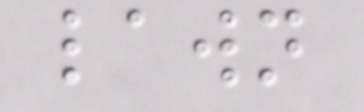lawn
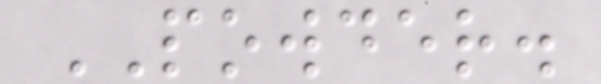POWDER.
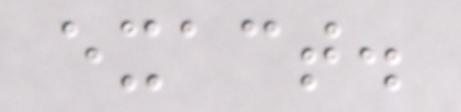exact.
